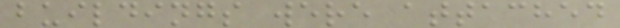buildings were attached
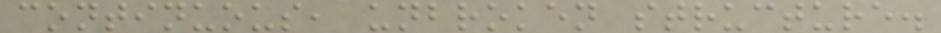continuous, unbroken structure.
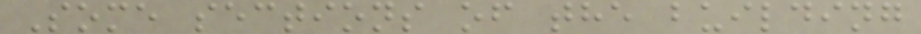Some sections of the building
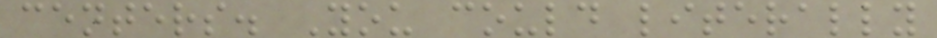centers. You could literally
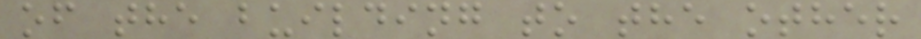of the building to the other
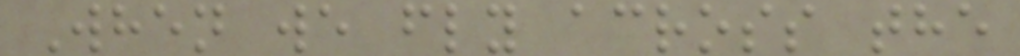When we fly across the
